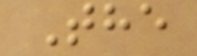The
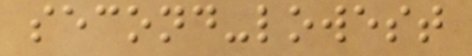second-lowest
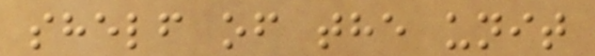shelf of the unit
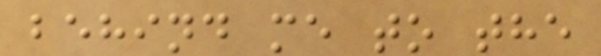behind me to the
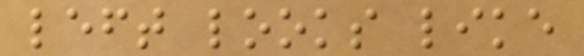left looks like
